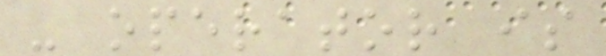- operator is
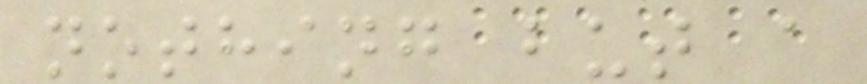nothing but a
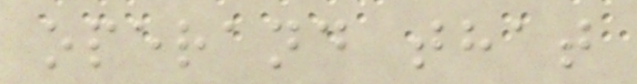operand that
